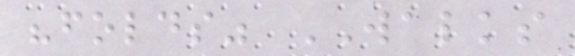"folds" WALKS
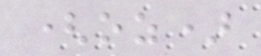(oz)
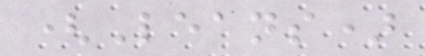(Leans)
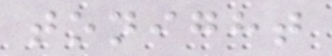tonight
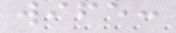wife:
